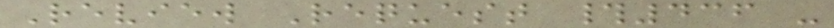Review Request #436 -
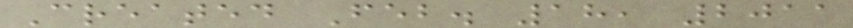Created Feb. 18, 2011
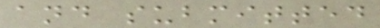and submitted
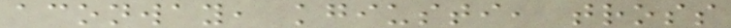aconway, kgiusti, tross
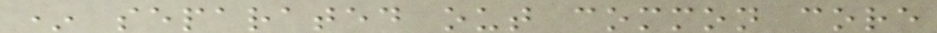* separated out common core
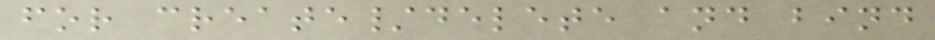for create/delete and bind
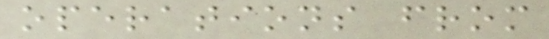operations from
